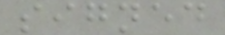signed
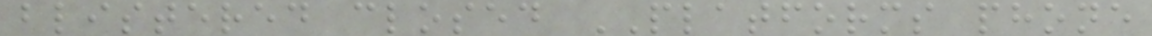blistered closed PLATFORMS phone
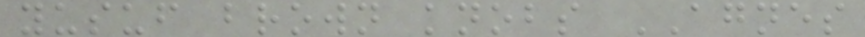yusuf brown knobs AGNES
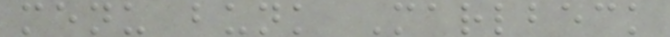menu bunk Marlbeck
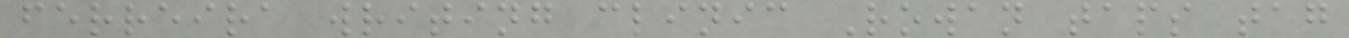ferreira writing clinic Rowan taps tag
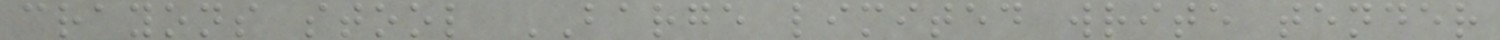crayons stool BARGE limited write tender
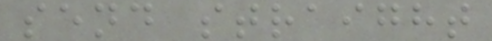send straight
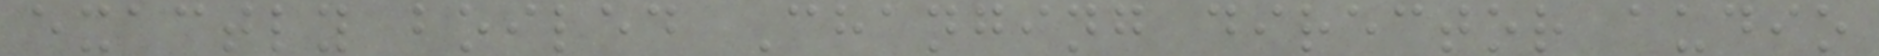exactly boiled Changing director audio
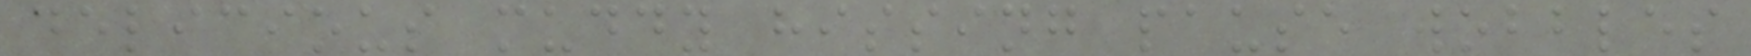delicious muddy hissing pause wobbles
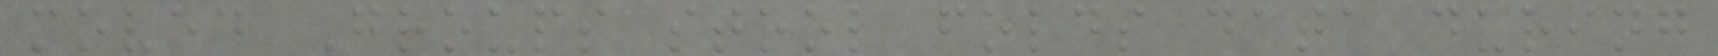moved Groups stool folds data during
